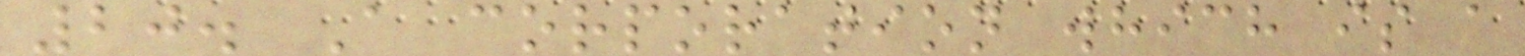20. A corporation which is a
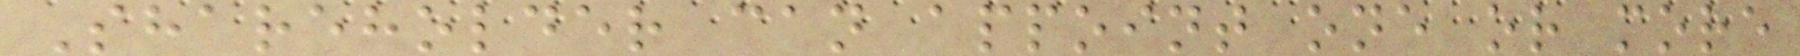Shareholder can appoint one or more
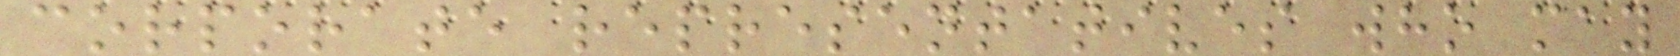corporate representatives who may
